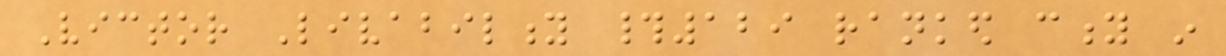Victor Livability #129 ranked city in
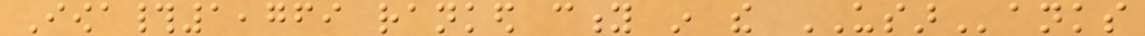Iowa#1,769 ranked city in the USARanks
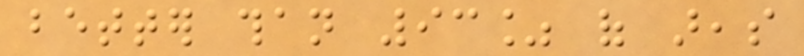better than 93% of areas
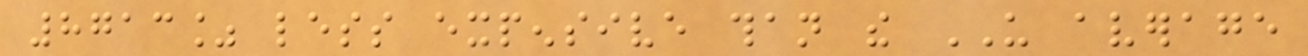8713% less expensive than the US average
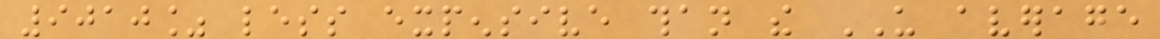9010% less expensive than the US average
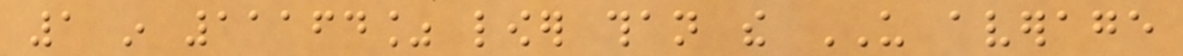1 in 11164% lower than the US average
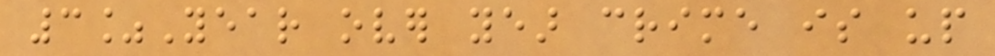3%Year over year crime is up
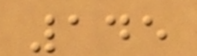145
